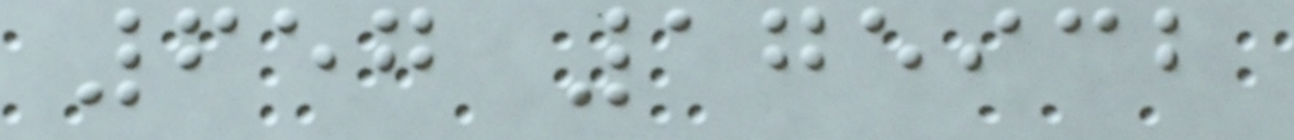657 175932
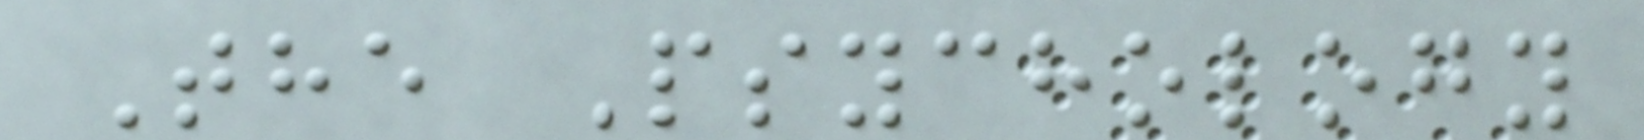The Psychology
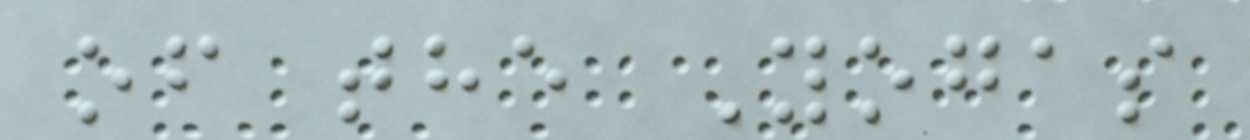of the Yogas
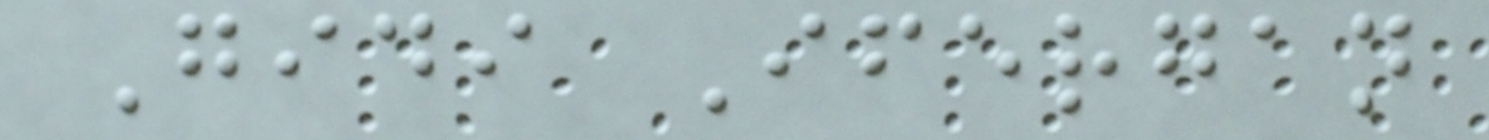Gidi Ifergan
